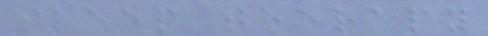sleep therapy
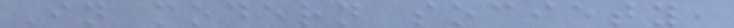In modern society,
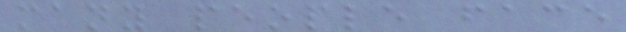many people face
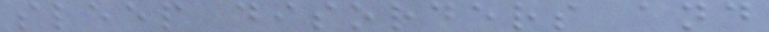sleep disorders and
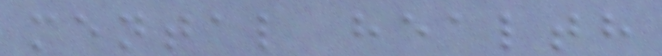mental health
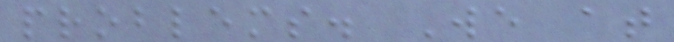problems. We at
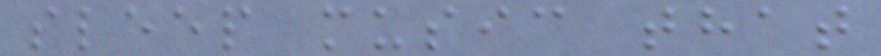sleep music that
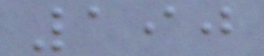190
